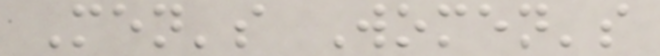Men's Women's
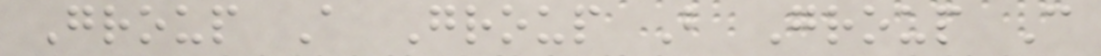Group A Group B Group C
